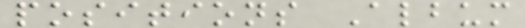positions Album
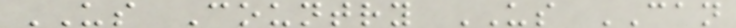US Country US CAN
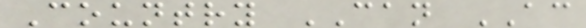Country CAN AC
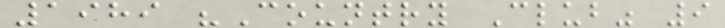1989 "Country Club" 9
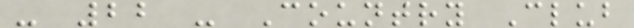- 22 - Country Club
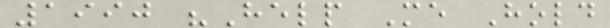1990 "Help Me Hold
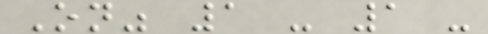On" 1 - 1 -
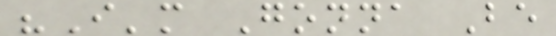"I'm Gonna Be
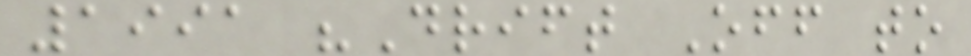1991 "Drift Off to
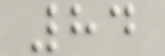84
